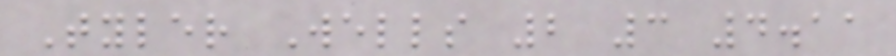Tyler Wells 2 3 4.11
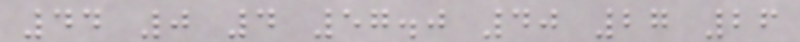44 0 4 57.0 40 27 26
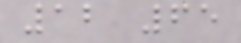12 65
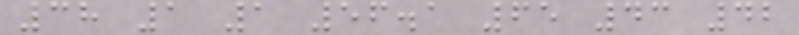38 1 1 56.1 65 43 42
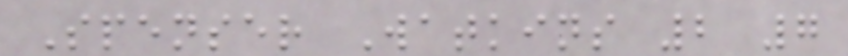Spenser Watkins 2 7
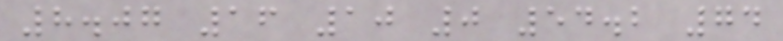8.07 16 10 0 54.2 74
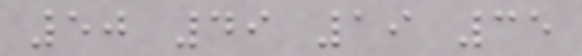50 49 19 35
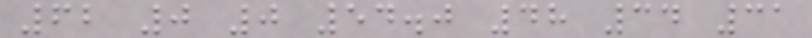62 0 0 54.0 48 34 31
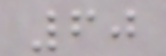60
